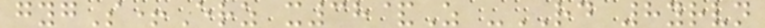gygS+Erz x38&Z -RD 8yrvn
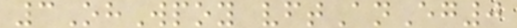3OhWpoy vftAnEg0
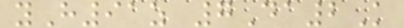yH91z 7Da2K
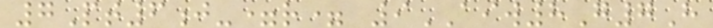7Pt6j-=r= 9AIW8G7H
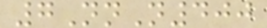7NnN400
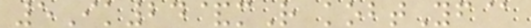5Ik24&mR kobtYf@
